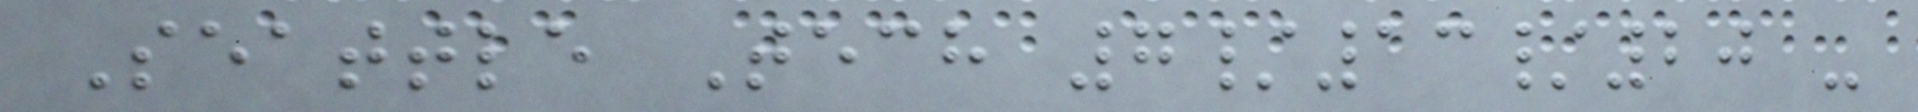Seattle Tech 7/13/20 -
